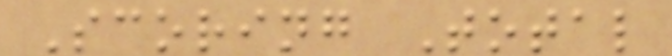Scoring Total
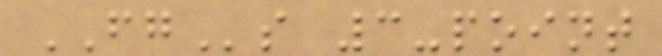FGs 3-point
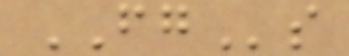FGs
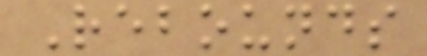Rebounds
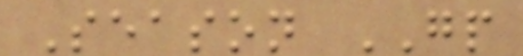Season GP
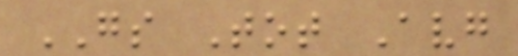GS Tot Avg
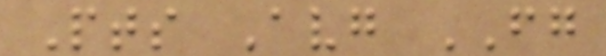Pts Avg FG
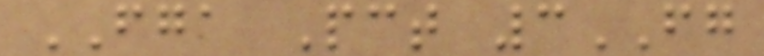FGA Pct 3FG
